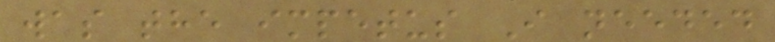was the impetus I needed
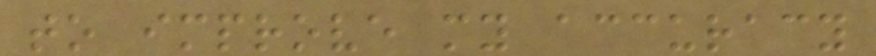to improve my accuracy
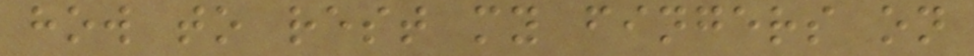how to rest my fingers on
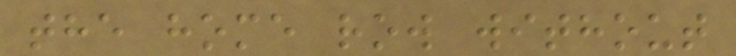the home row without
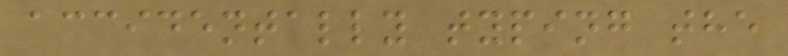accidentally typing the
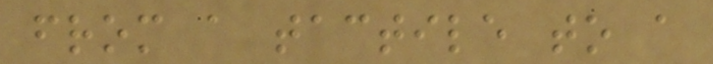from a tactile to a
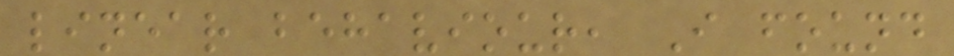linear behaviour, I found
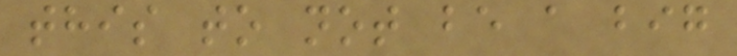this to not be a big
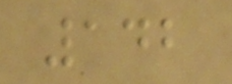142
